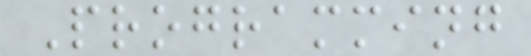Programming
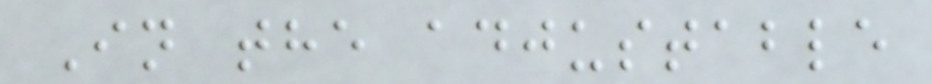In the adjustable
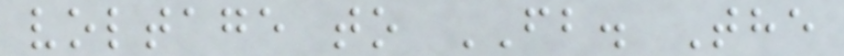voltage to FB. The
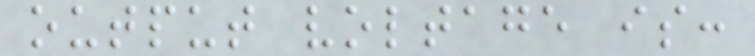output voltage is:
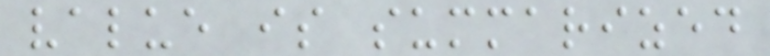value is summarized
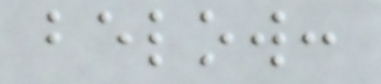below:
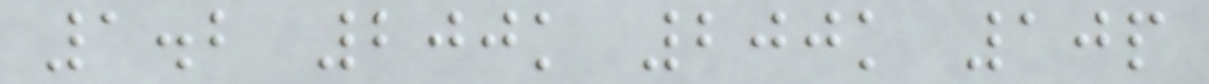1.2 200k 200k 10p
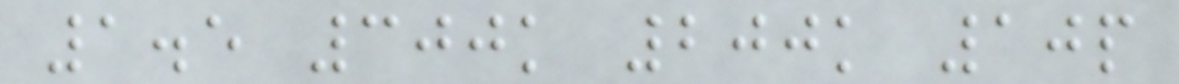1.5 300k 200k 10p
